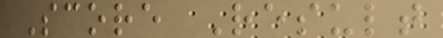Score Result
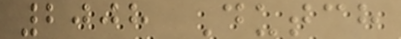2008 Dutch
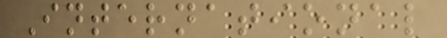International
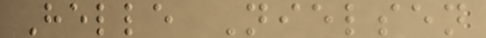Helle Nielsen
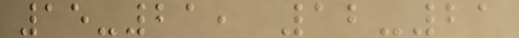15-21, 12-21
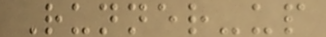Runner-up
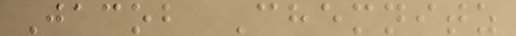Jacob Chemnitz
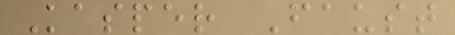Kasper Faust
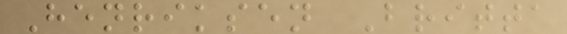Henriksen Britta
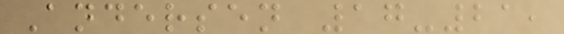Andersen 17-21,
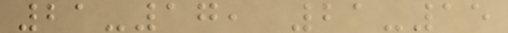21-17, 21-15
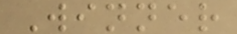Winner
